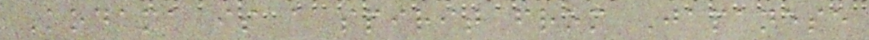Kodama is a spirit from Japanese
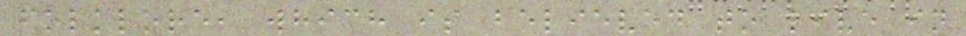folklore, which is believed to live in
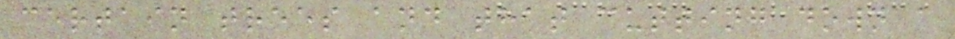certain trees and that cutting down a
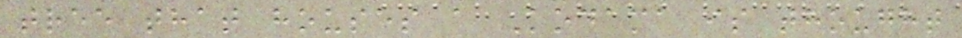tree that houses a Kodama is thought
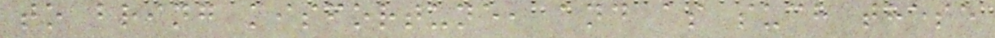to bring misfortune, and as such these
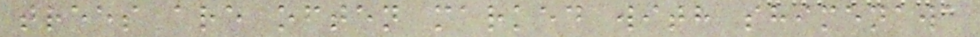trees are often marked with shimenawa
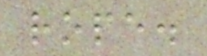rope.
